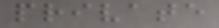private
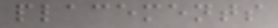placements
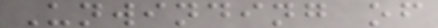Unwinding of
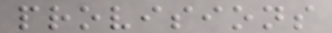provisions
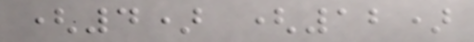(4) (12)
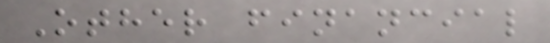Other financial
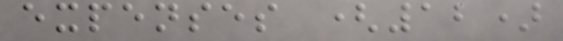expenses (12)
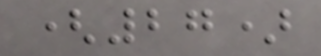(27)
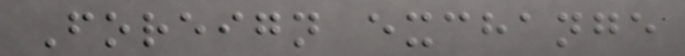Foreign exchange
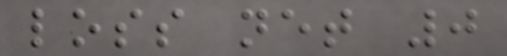loss net 0
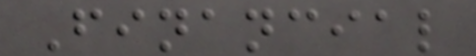Financial
